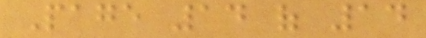Page 14 of 14
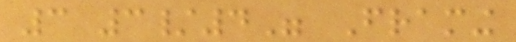3 3/4" Framing
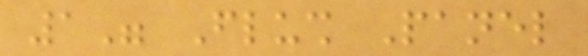1" Flush Panel
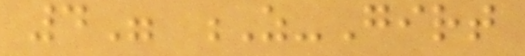4" Z-Girt
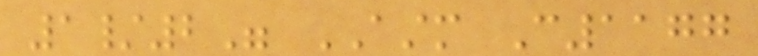1/2" ASTM C1177
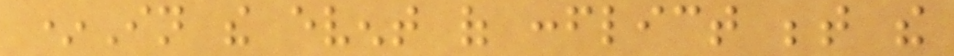*In the event of conflict between the
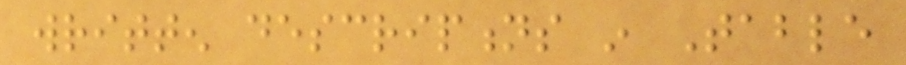written descriptions in Table
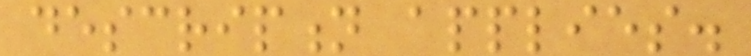description applies.
